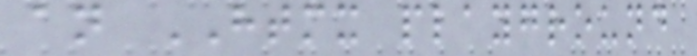an HTMX playground
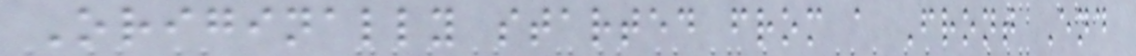Originally started from a Front End
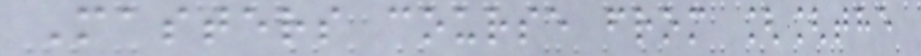Masters course from [[the
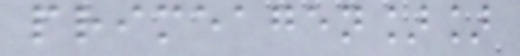primeagen]]
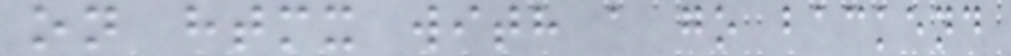on htmx with a go backend
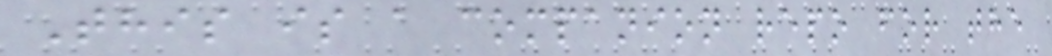This is a companion repo for the
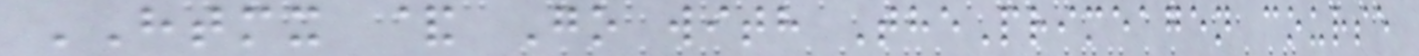HTMX & Go with ThePrimeagen course
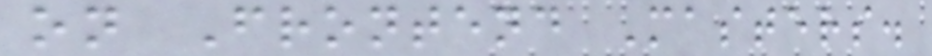on Frontend Masters.
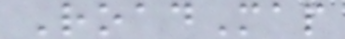RoadMap
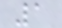1
